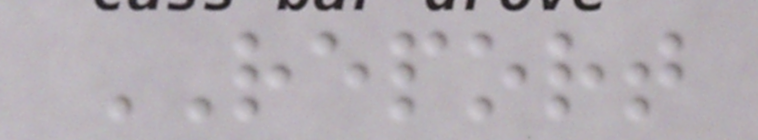REPORT
